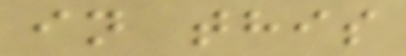in this
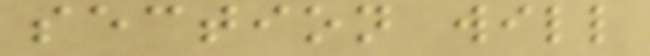section will
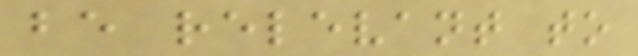be relevant to
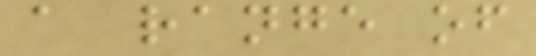a range of
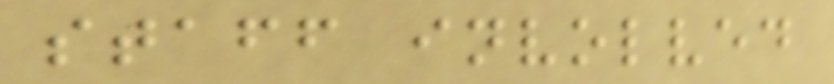staff involved
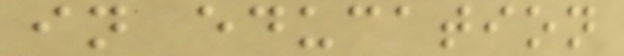in education
